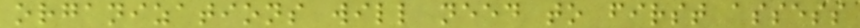organizations will need to first assess
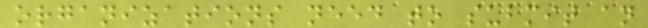organizations need to submit an
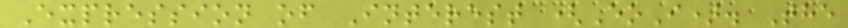Expression of Interest (EoI). The
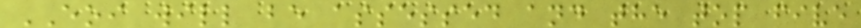EOI will be assessed and the top five
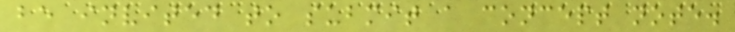be invited to submit a concept note.
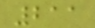211
